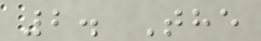2. The
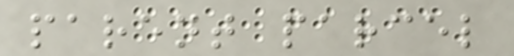parent parcel
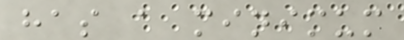has a minimum
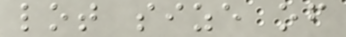lot size of
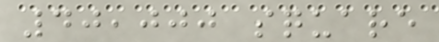40,000 square
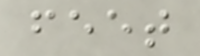feet
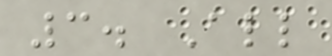3. All
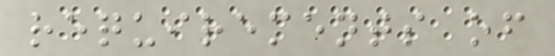requirements of
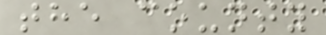the county
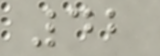42
